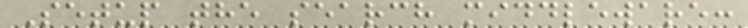Setup the search middleware:
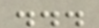...
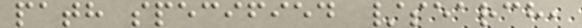path specified /search,
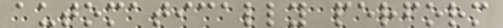automatically perform
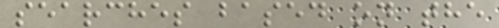searches based on the
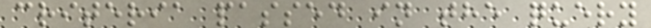criteria passed in the query
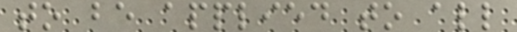to be applied to all
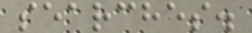searches.
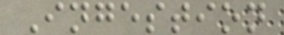Ingestion
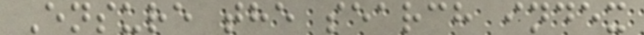Ensure the search index
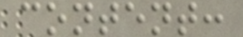content:
